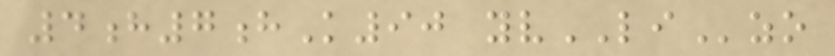4h7hK90 yvLIzo
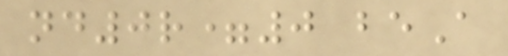nd0r=0 beA
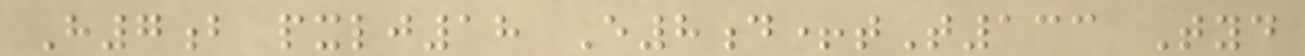H7b pxlj18 E8d+tT133 Tyd
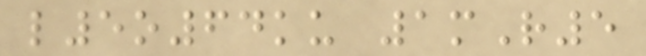l5o64ku 1mR5
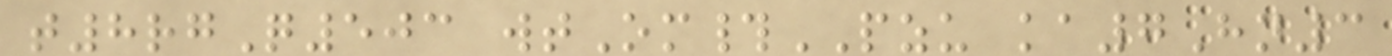t8rgQ503 wtOm#PZU ka7Hn3
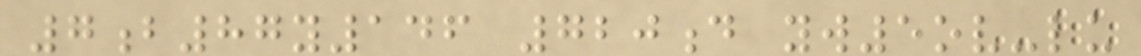7b87y146 720d yw5ov-lu
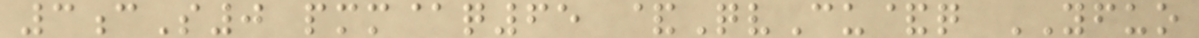3cS0 pmm@q65 &QvCu&q YFUO
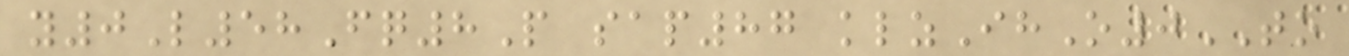y0L58Fq8P sap87 klzIhO0TO
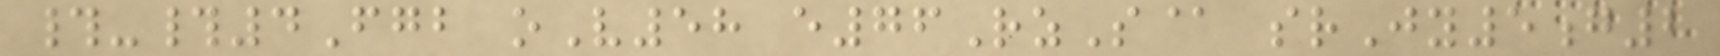#-#4Fgb oV58 e76RzS@ srJy5g2
